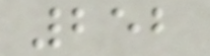252
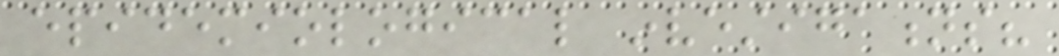epidemiological investigations?
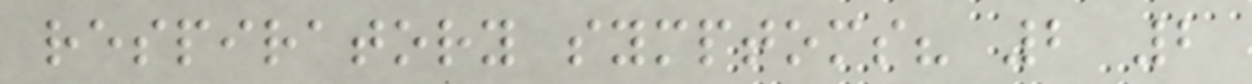respiratory symptoms? 2 2
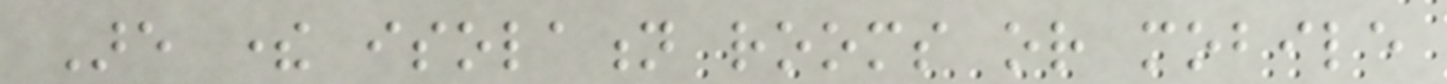Are there isolation rooms or mobile
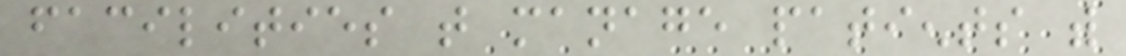facilities that manage patients with
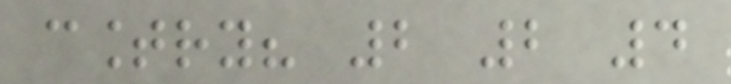country? 2 2 4
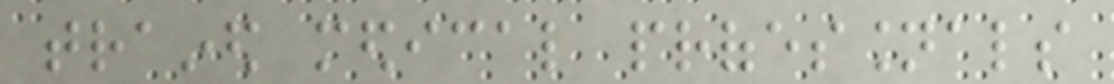trained medical professionals
